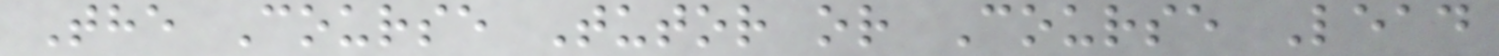The Course Tutor or Course Lead
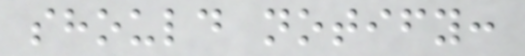should notify:
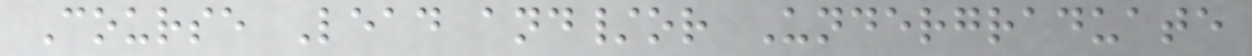Course Lead and/or Undergraduate
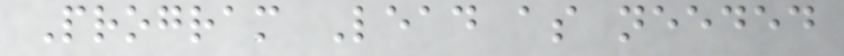Program Lead as needed
